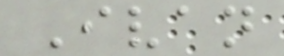Ivan
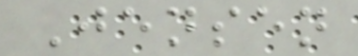Jensen
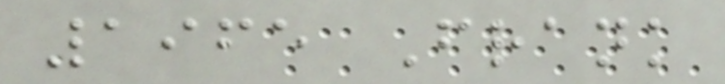1965 Frank
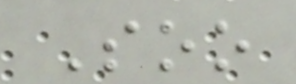Soo
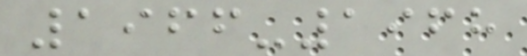1966-1968
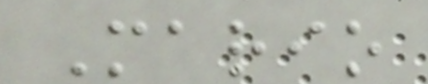Mario
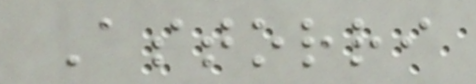Astorri
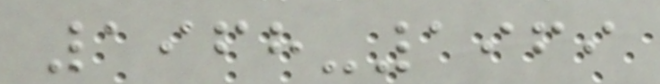1968-1969
